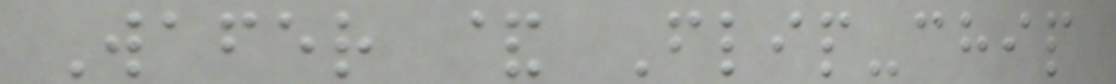Wafer & Flip-chip
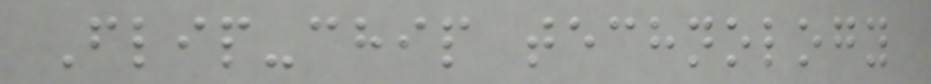Flip-chip technology
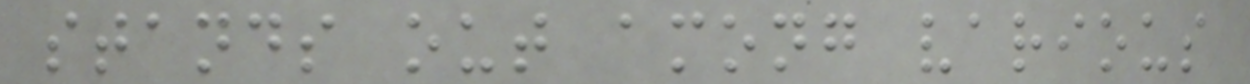stands out among various
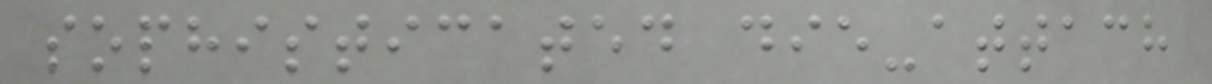sophisticated die-attach
